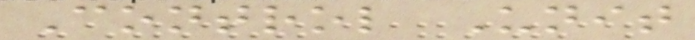Control Unit
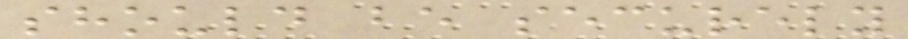should be securely
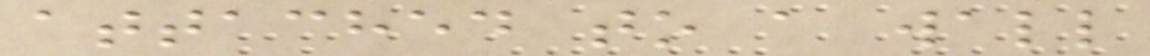attached to a wall
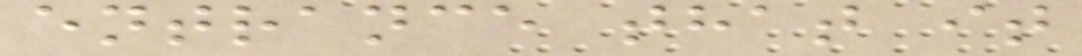entrance that it
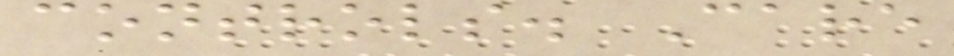controls. Care
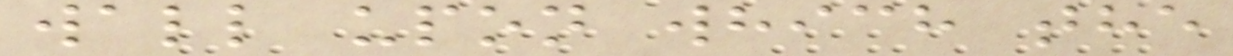wall upon which the
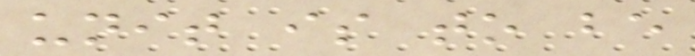unit is to be
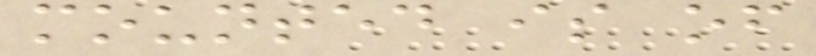mounted is of
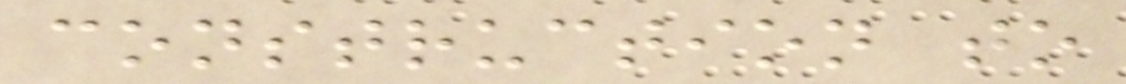construction to
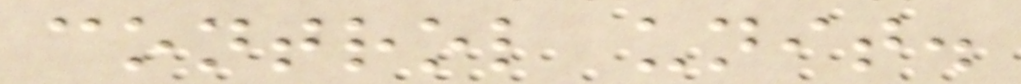control unit.
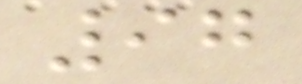97
